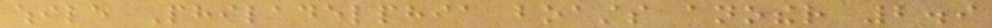while Philadelphia boasts another 2.9
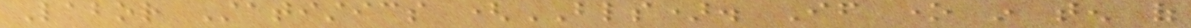Labor Statistics (BLS). If one in ten of
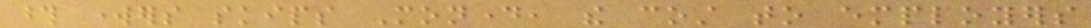those workers skips Monday, the cost to employers
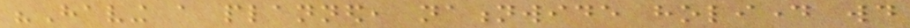"Having a planned, nationwide holiday would
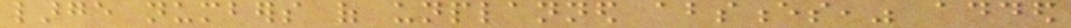large numbers of unplanned absences," added
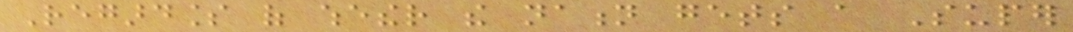Regardless of whether the nation gets a Super
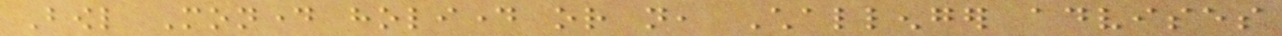Bowl Monday holiday or not, Challenger advises
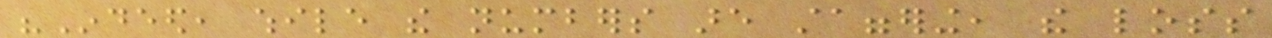"Indeed, while the numbers are staggering, the loss
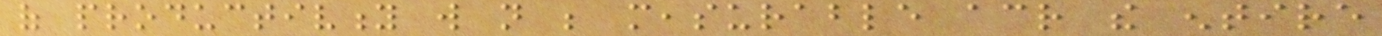of productivity will not be measurable across the entire
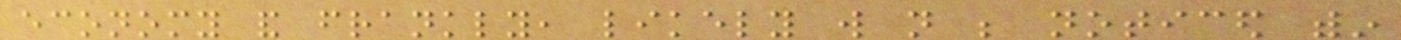economy and frankly, likely will not be noticed within
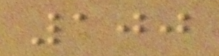100
